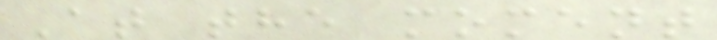At the moment
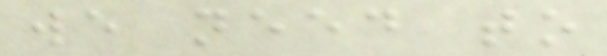we need to
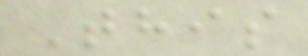This
